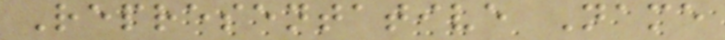Representative Name
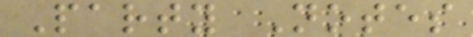Party Notes
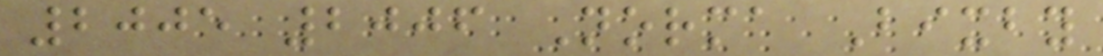2005 2006 Norma Bixby
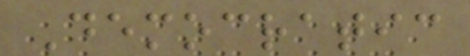Democratic
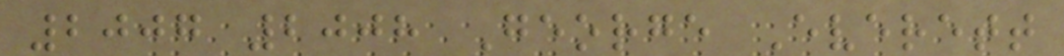2007 2008 George Everett
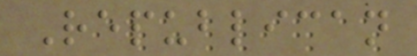Republican
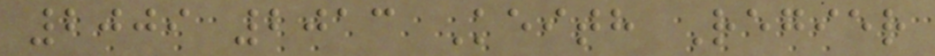2009 2013 Keith Regier
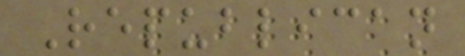Republican
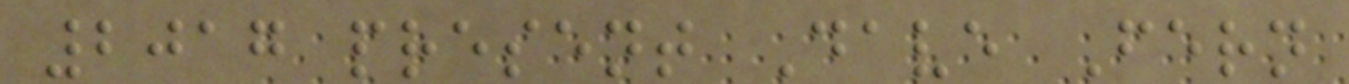2017 present Dave Fern
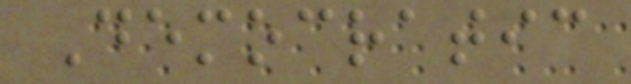Democratic
